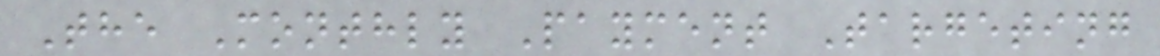The Monthly Payment Targeting
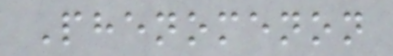Phenomenon
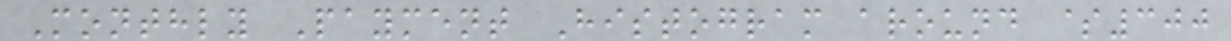Monthly Payment Histogram around $300
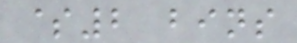$2 bins
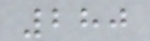280
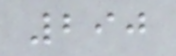290
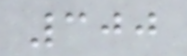300
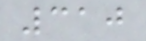310
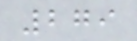279
